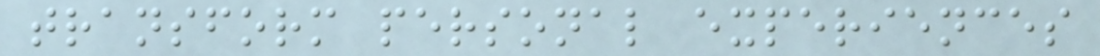transform personal experiences
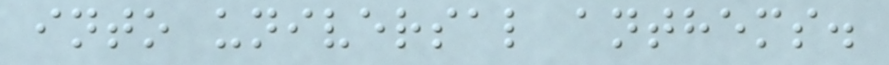into universal anthems.
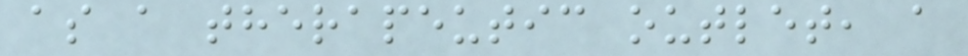as a therapeutic outlet, a
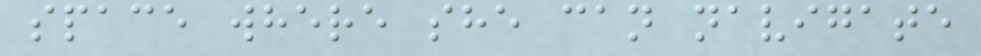space where she can navigate
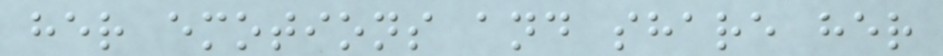her emotions and share her
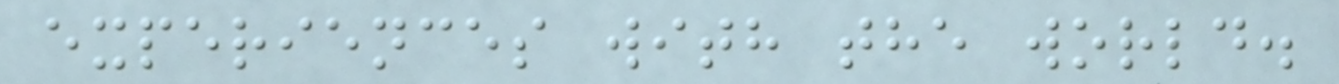experiences with the world.
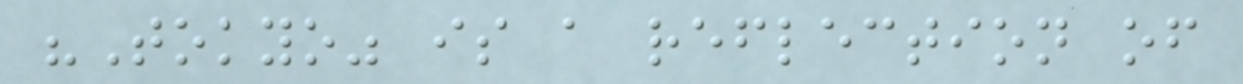"Tokyo" is a reflection of
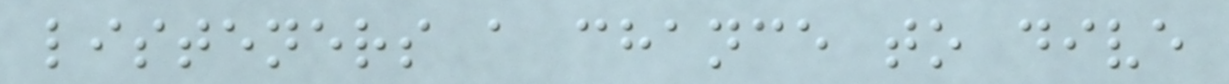listeners a chance to dive
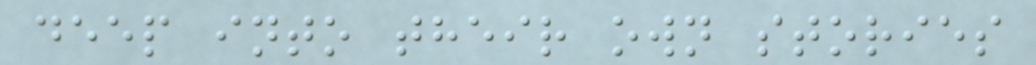deep into their own stories
